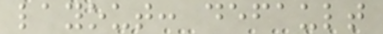layout: default
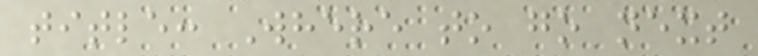title: Where to go next
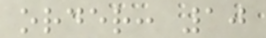order: 10
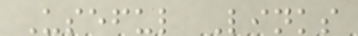Useful Links
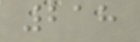218
